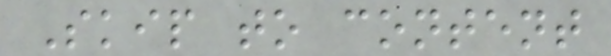Skip to content
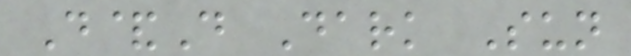D&D Dark Sun
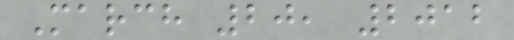March 20, 2012
